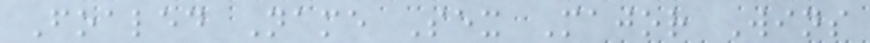Foaled Name Sex Major Wins
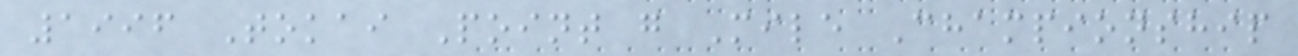1996 Tokai Point g Mile Championship
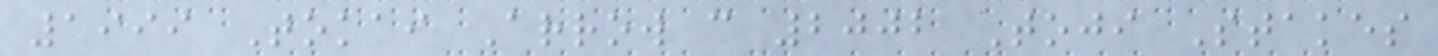1999 Tokai Arrow c 2002 Toji Stakes
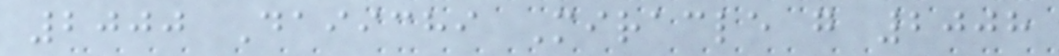2000 Daiichi Miracle g 2008
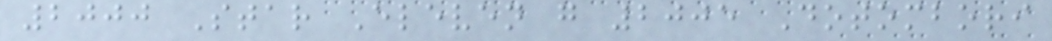2000 Star Eleven g 2005 Dotombori
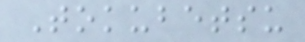Tokubetsu
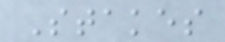Stakes
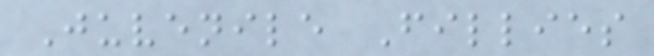Juvenile Fillies
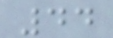44
